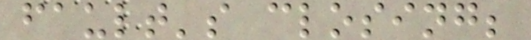fault's closing;
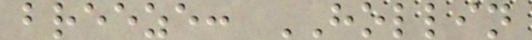breeze: HOLLIN
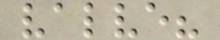valve?
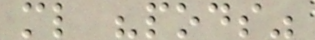ml "pods"
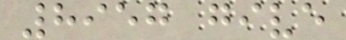8957 give
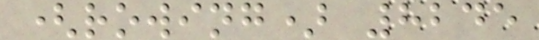(rowing) 8245
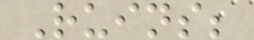Ruins;
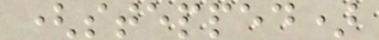(stepped)
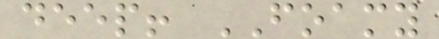deep! FOAMY
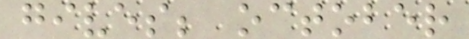gives; october
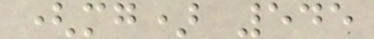(mg) 545
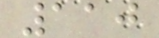110
